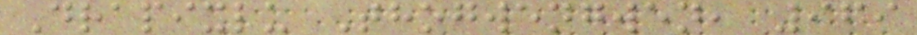Drapixlu Thogwengwen, 969
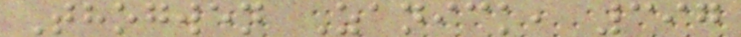Thogwen Zanick, 397
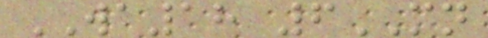WA18 6MN
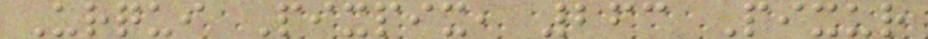Urqui Pixpix, 263 Pixur
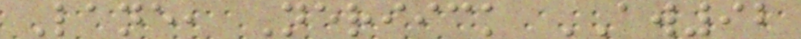Lane, Neriick AW92
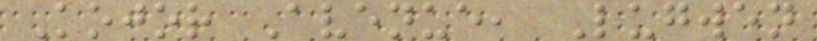Kojor Avenue, Lugwen
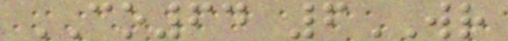CO64 6WR
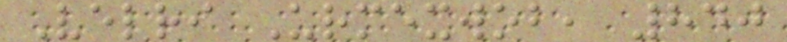Velri Urmexwob, 840
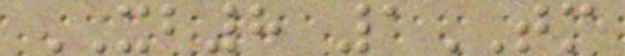XB8 1TM
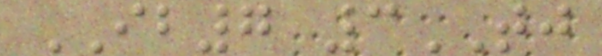IB7 3TJ
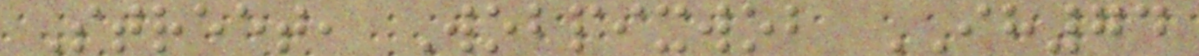Street, Wobpixwob IH74
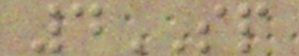4SP
